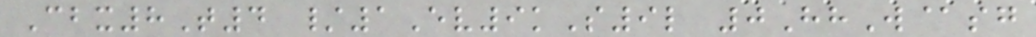Cbx8T4 /1Ev9kS9l 0HhW@sg
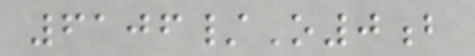6106/O0b
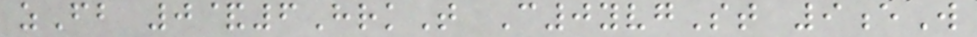zFb 0&6HrkT C0yvgSt 9eW
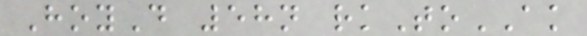HoyD 58n rkToAK
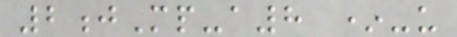2jMp-a8 *-u
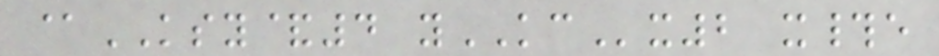@KSY&4 yKCx2 x#e
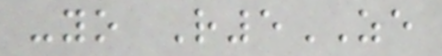-yo R5ZE
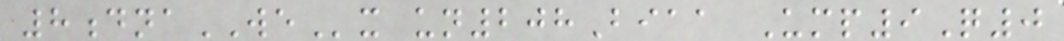8dnaWEx un208Biaa Ump9Q0
